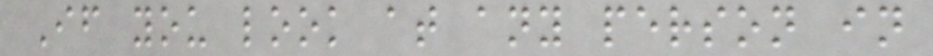If you look at any person in
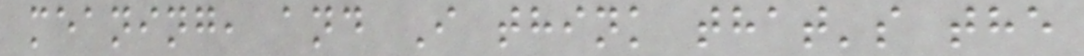meaning, and I think that's the
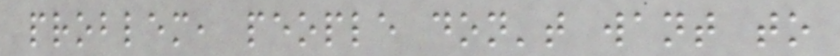problem, people don't want to
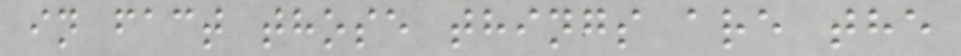in fact those things are the
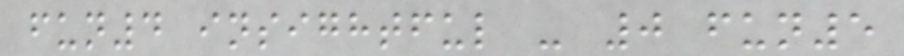fun4 insightful - 0 fun5
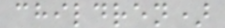children)
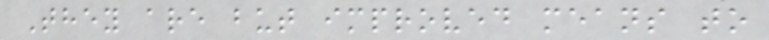They are but improved means to
